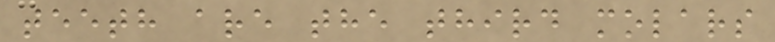teeth are the third molars
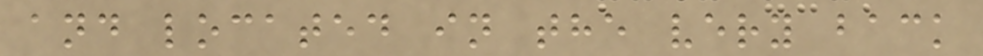and located in the very back
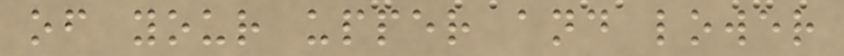of your upper and lower
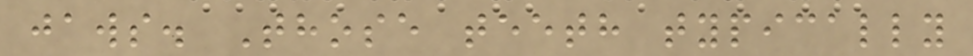jaws. Those teeth typically
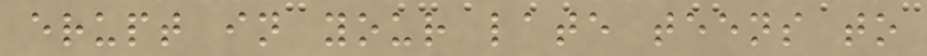erupt in your late teens to
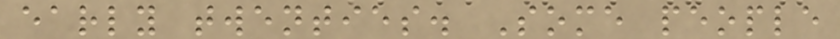early twenties. Some people
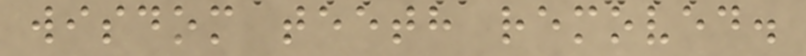wisdom teeth removed.
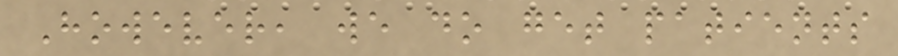However, we do get patients
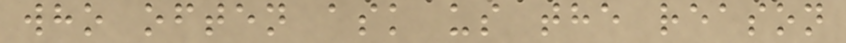who often ask us the reason
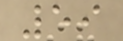59
